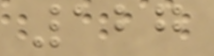127
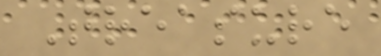Treasure
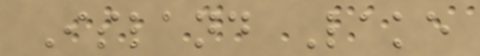Island Lake
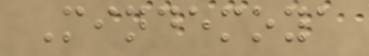Mindemoya
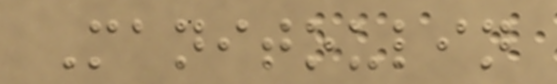Manitoulin
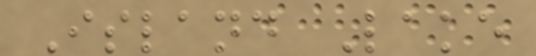Island Lake
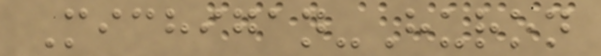Michigan-Huron
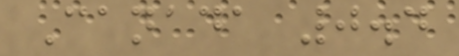Canada 0.4
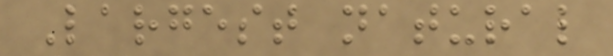Largest natural
